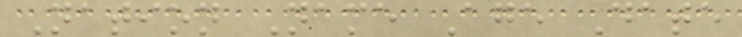Nation Name Age Date
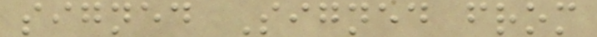signed Signed from
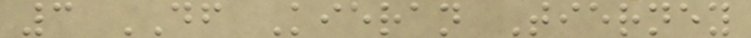3 DF Kieran Tierney
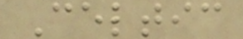Celtic
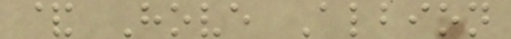& Hove Albion
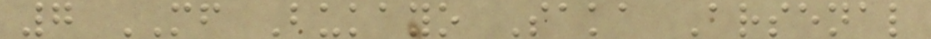7 MF Bukayo Saka Arsenal
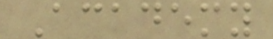Academy
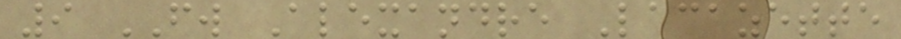9 FW Alexandre Lacazette
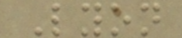Lyon
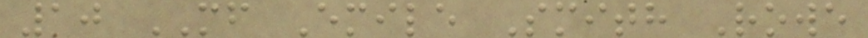10 MF Emile Smith Rowe
